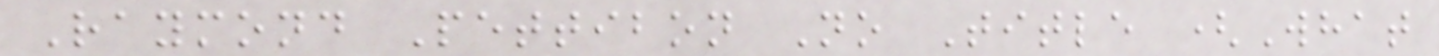Raymond Pettibon No Title (What
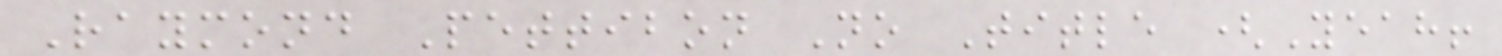Raymond Pettibon No Title (Yeah!
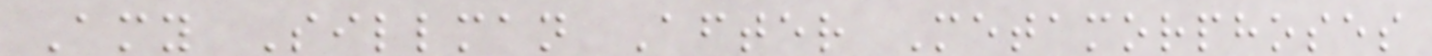Amy Sillman After Metamorphoses
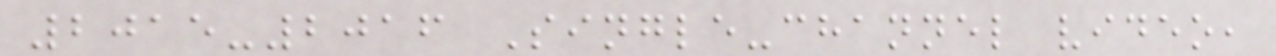2015-2016 Single-channel video,
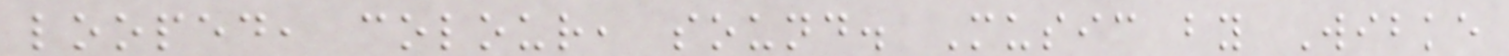looped, colour, sound. Music by Wibke
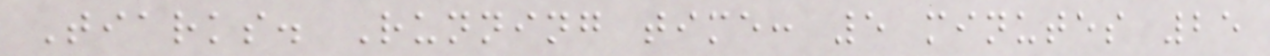Tiarks. Running time: 5 minutes 25
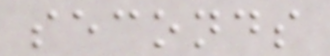seconds
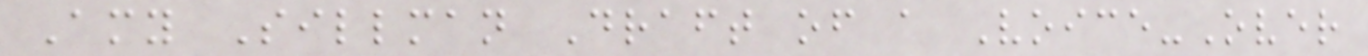Amy Sillman Draft of a Voice-Over
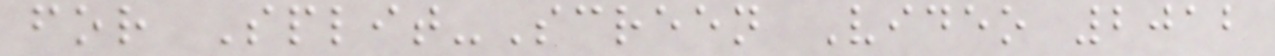for Split-Screen Video 2012
